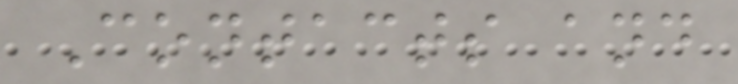Contacts and
